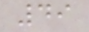49
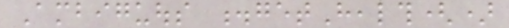Ambiguous .getHealth()
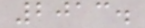2013.
